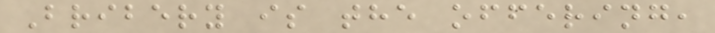Bribery is the offering,
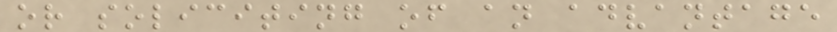or soliciting of an advantage
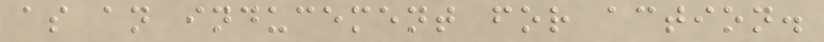as an inducement for action.
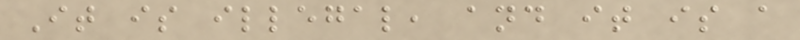It is illegal, and it is a
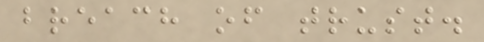breach of trust.
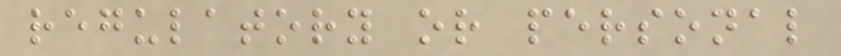regulatory or personal
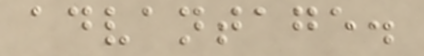advantage.
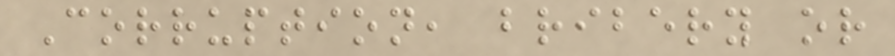Corruption, bribery or
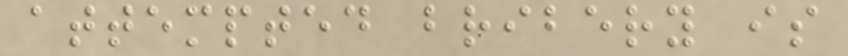attempted bribery is
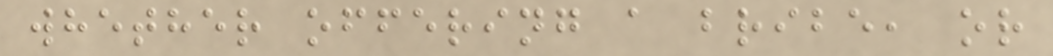whether offering a bribe, or
